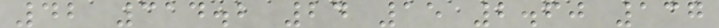42 314.2 24 15 2.60 137
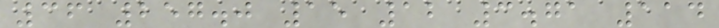36 257.0 15 12 3.71 114
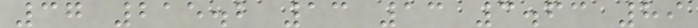37 215.2 13 13 3.63 89
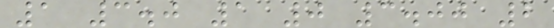1 3.0 1 0 3.00 2
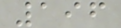196
